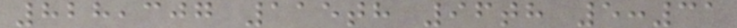828,307 115th 96th 5:31
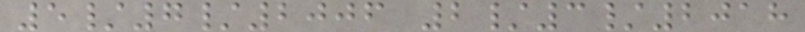5/7/2006 2/3/2018
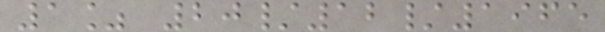1% 20/12/1965
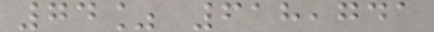74% 618,741
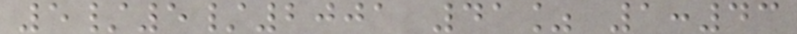5/5/2001 41% 1:43
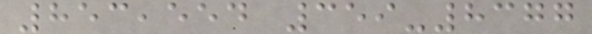853,554 359-8377
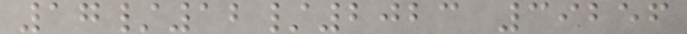17/12/2023 39256
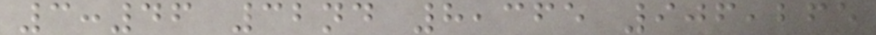3:46 32nd 8,365 906,265
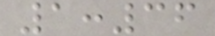1:36
